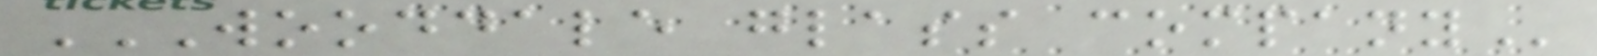WOODDALE GLASS COMPANY
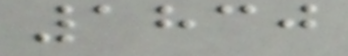1830
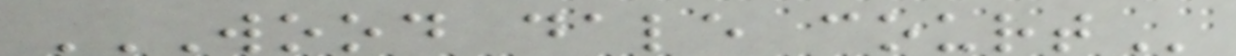WOOD DALE COURT
